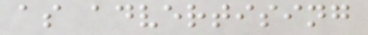as advertising
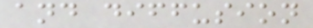and diffusion
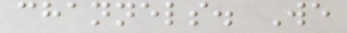channels. We
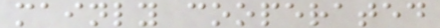mainly cooperated
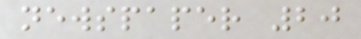newspaper 20
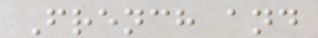French and
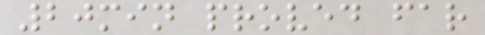20min proved far
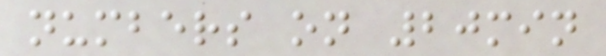numbers on 20min
